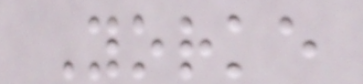Yorke
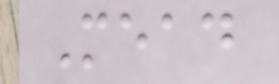Mead
